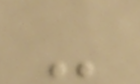-
